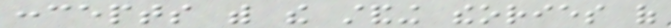concepts with the standing theories of
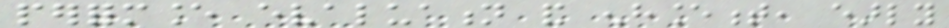performance evaluation and enhancement, early
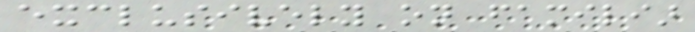exclusively on familiar
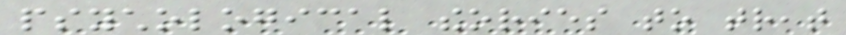psychological theories to treat
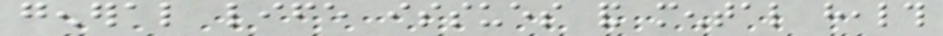general life issues and mental health
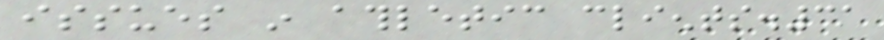issues in athletic clients.31
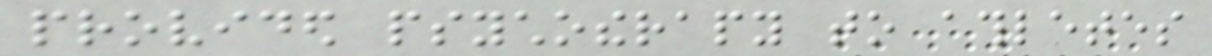provided psychotherapy to athletes
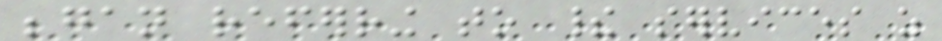began referring to their services as
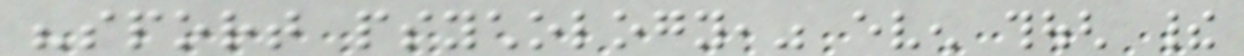"sport psychology," even though their
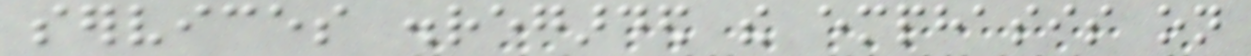services disregarded the emphasis on
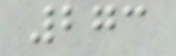273
